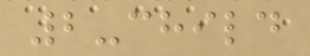2-child
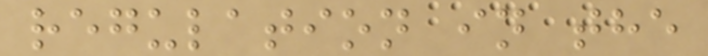regulation in the
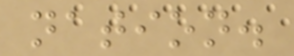nation.
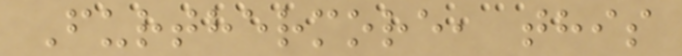Furthermore, this
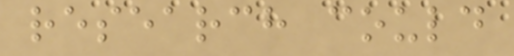research could
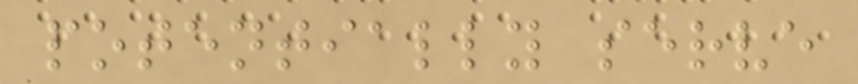potentially serve
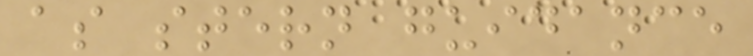as stern guidance
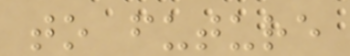to future
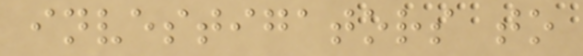investigators to
